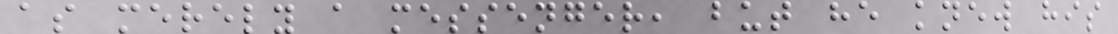as merely a messenger, but he knew his
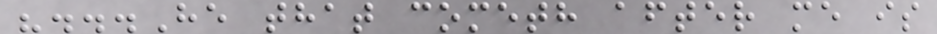"...He that cometh after me is
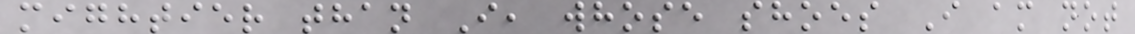mightier than I, whose shoes I am not
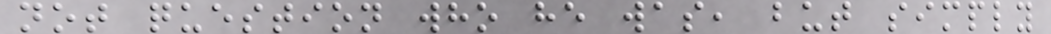not question who he was, but simply
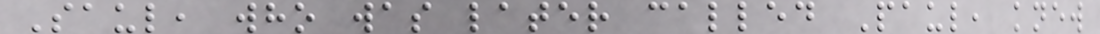Saul, who was later called Paul, knew
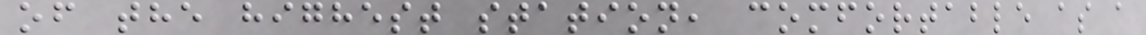of the highest station, comfortable as a
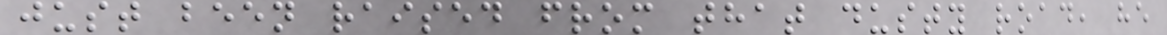just been raised from that dusty road, he
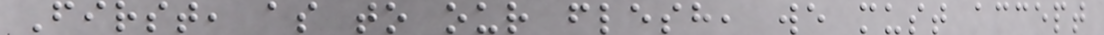First, as to our flesh, we must accept
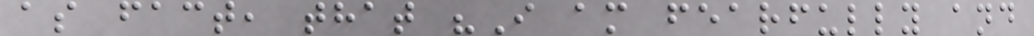as fact, that "I am fearfully and
